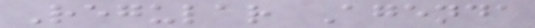Regular Agenda
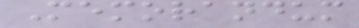Memorandum
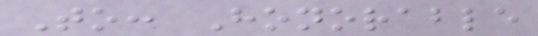To: Honorable
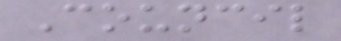Council
